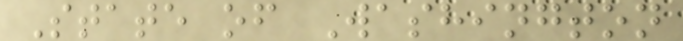State of Washington
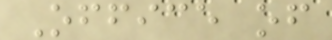Office of
